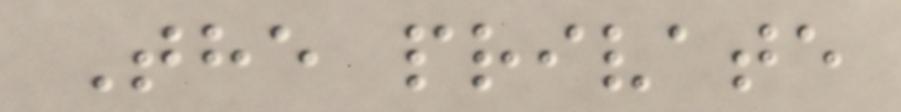The private
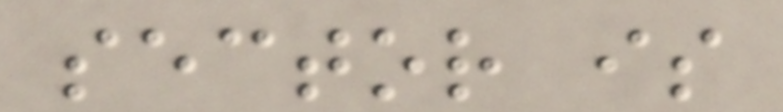sector is
